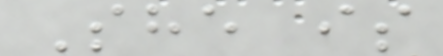She is
